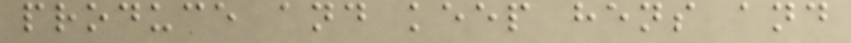produce and keep hens and
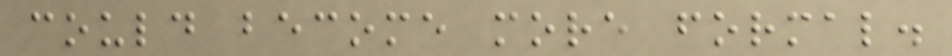could become more formal.
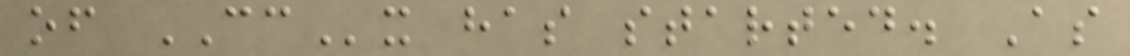of CCx has started. As
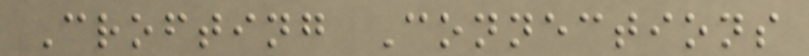Crofting Connections
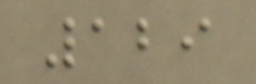129
